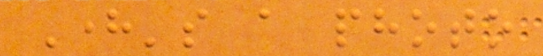Here's a photo
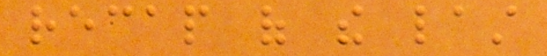recap of the last
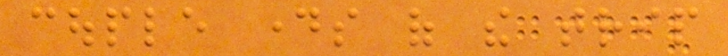couple days of the trip
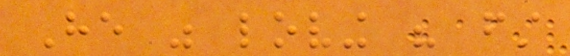He was loving his first
